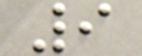9
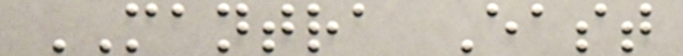MANTRA East
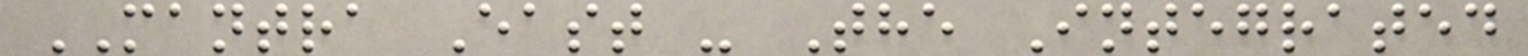MANTRA East - The Integrated
